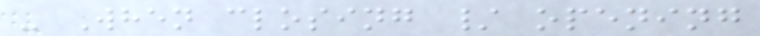- When closing / opening
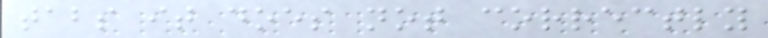tabs it does not correctly
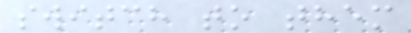switch to them
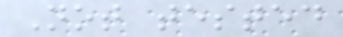Not tested
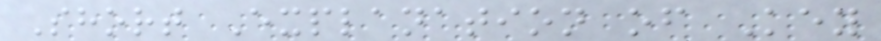Short Explanation of Key
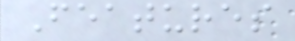Features
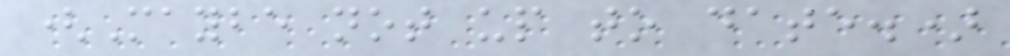(Maybe not up to date.)
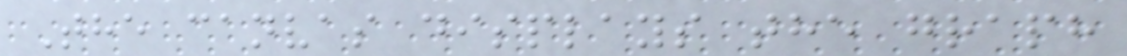The canvas displays the graph
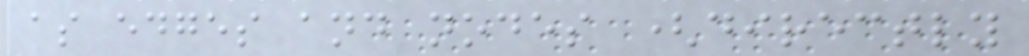as edges and nodes (directly
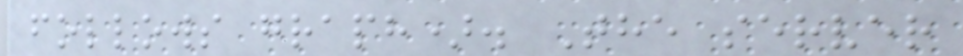follows graph). The server
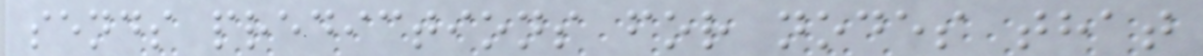sends predictions for nodes that
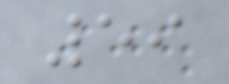59
